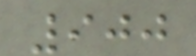900
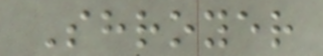Shroyer
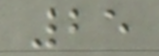25
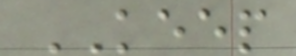KEEP
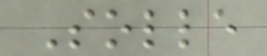Solle
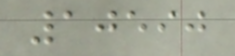10590
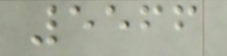5566
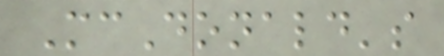McDonald's
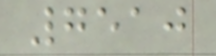7510
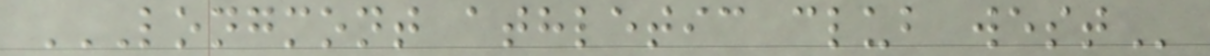LONGMONT ATHLETIC CLUB WEST
